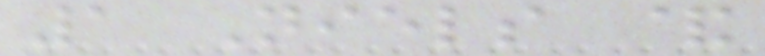1 Niels &
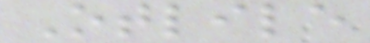Otlile
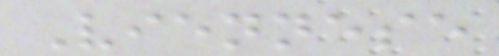Viennese
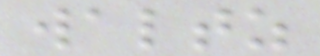waltz
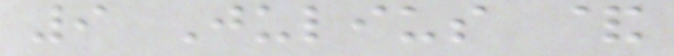9 Julius &
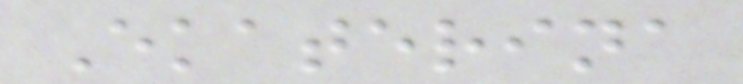Ekaterina
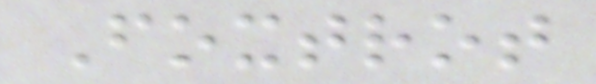Foxtrot
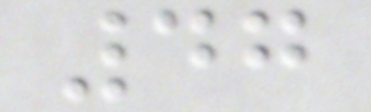47
